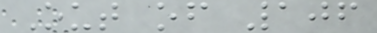Out of 106
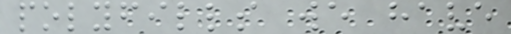polyfills we have
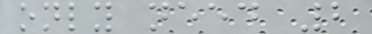only need 2
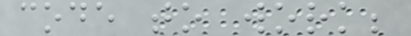code to work;
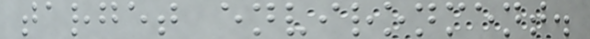target environment.
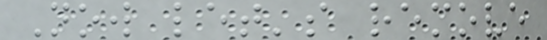Now let's remove
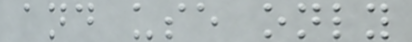and use only
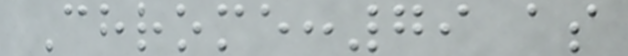Chrome:79 as
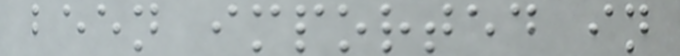been imported in
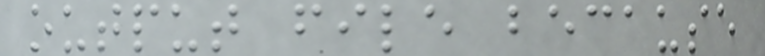output file because
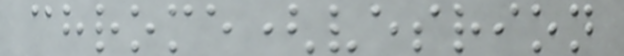chrome(vesrion
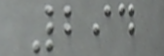294
